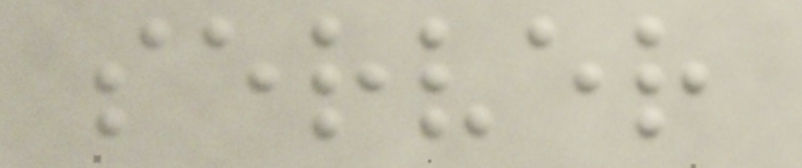server
